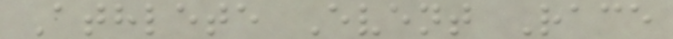Athlete Event Race
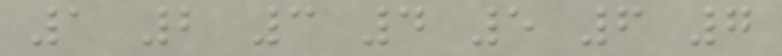1 2 3 4 5 6 7
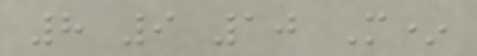8 9 10 M*
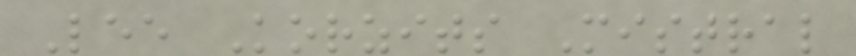Lee Korzits Mistral
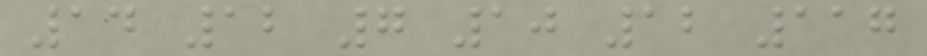14 12 7 10 12 117
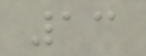13
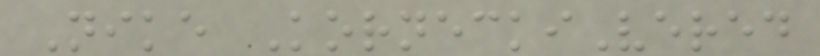Nike KorneckiVered
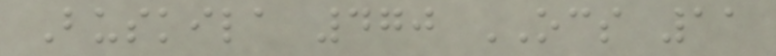Buskila 470 OCS 11
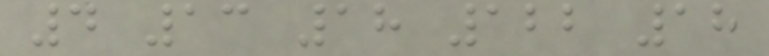4 13 18 122 18
